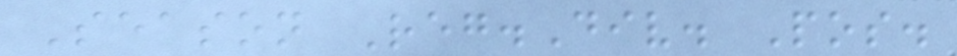Season Reg.Div. Pos.
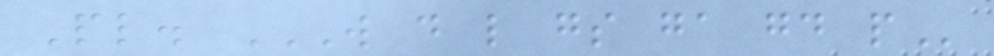Pl. W D L GS GA GD P
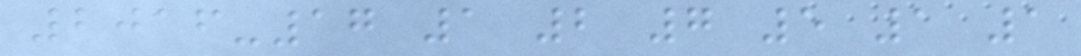2016-17 1 2 7 5 1 1
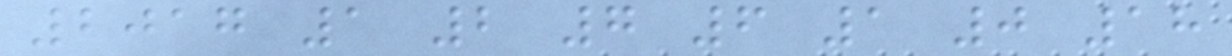2017 1 2 7 6 1 0 18
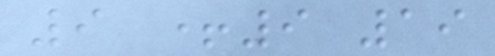9 +9 19
